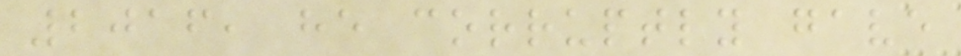2016, he corruptly gave
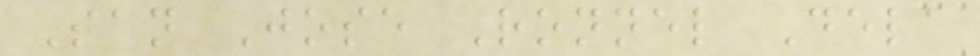San Jose Ronnel Dela
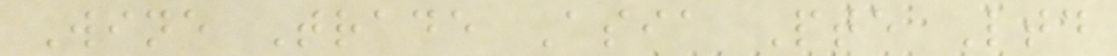Wine Trade Asia Pte Ltd
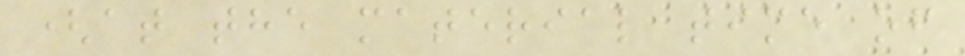(at the material time of
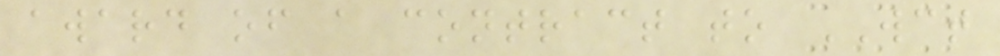award of a contract to WCT
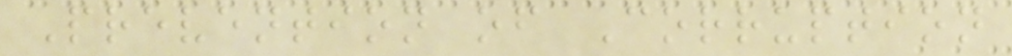Prevention of Corruption
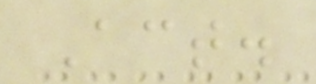Act.
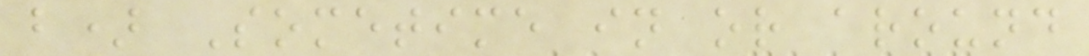b) Sometime in or around
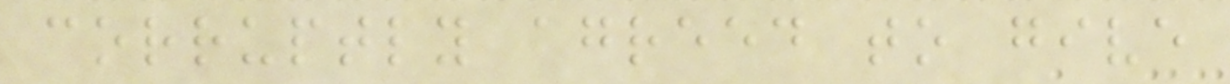corruptly agreed to give
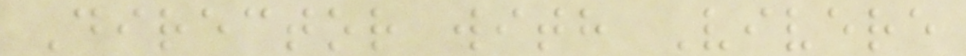Director with Vivere
